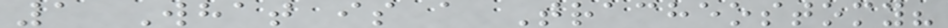1 What is a Tracheostomy?
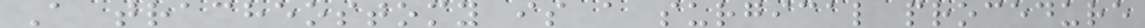A tracheostomy is a surgical procedure
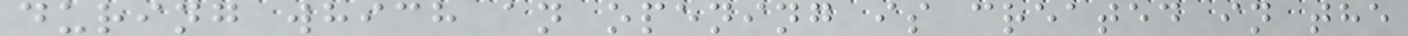during which an opening is created in the
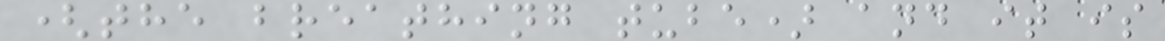(the breathing tube) and it is
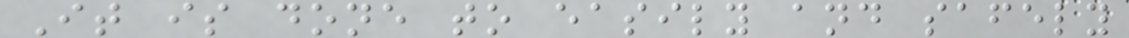It is done to easily and safely
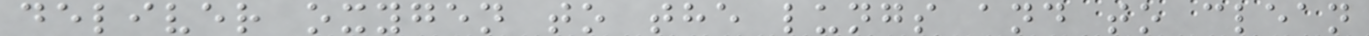deliver oxygen to the lungs and to clean
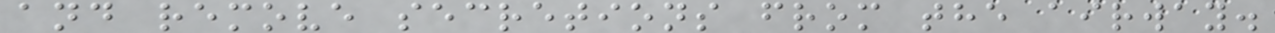and remove secretions from the airway.
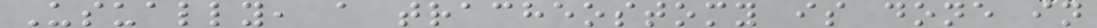Usually, a tracheostomy is done in
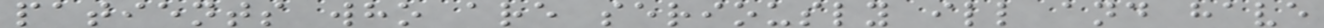patients who are seriously ill and have
